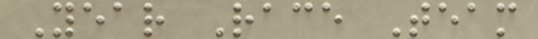Year Race Team
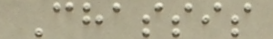Chassis
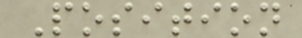Position
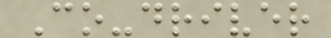Co-driver
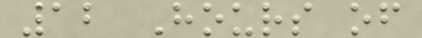12 Hours of
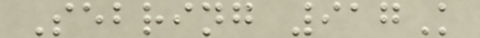Sebring 917K
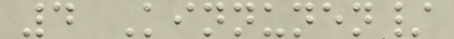4 Kinnunen/
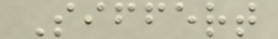Siffert
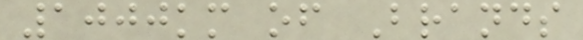1000km of Brands
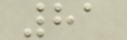81
